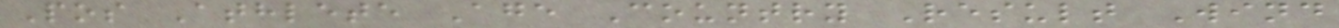Pos Athlete Age Country Result Wind
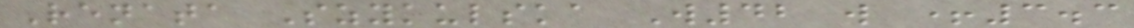Renata Szykulska W42 w +3.3
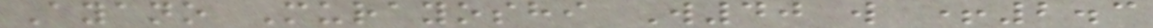Ayano Murayoshi W40 w +2.3
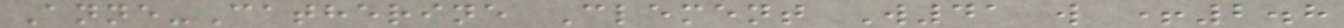Anne-Catherine Clement W41 w +2.8
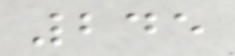245
